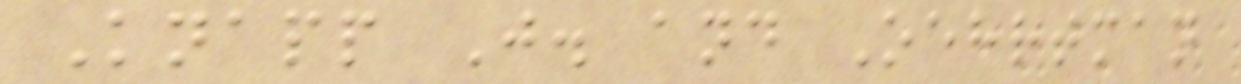Knapp J. and Oehrtman
